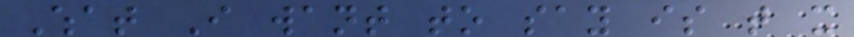What I want to say is that it
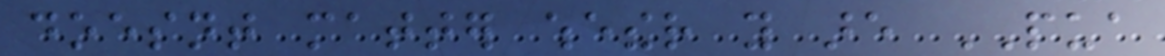doesnt matter whether you are PUA
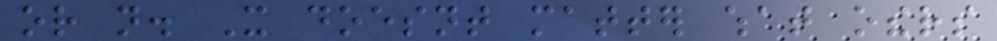or not. It doesnt matter what others
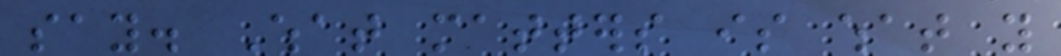say. What matters is what you
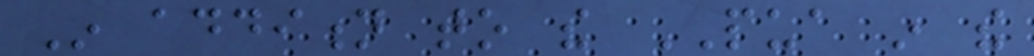In addition to the PUA in the
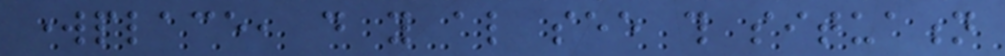workplace, do you also see this situation
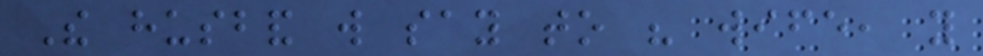The husband will say to his wife, you
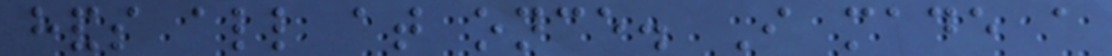hands all at once. I made a
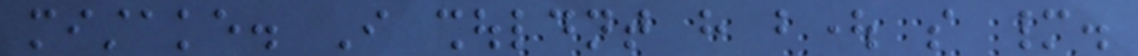mistake. I shouldnt have bought so many.
